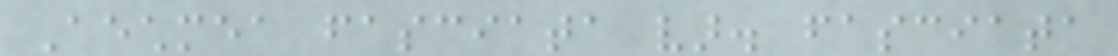Aechmea fasciata var. fasciata
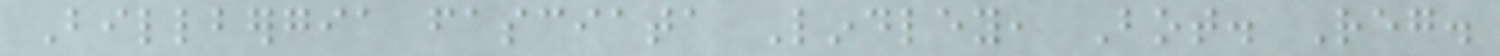Billbergia fasciata Lindley, Bot. Reg.
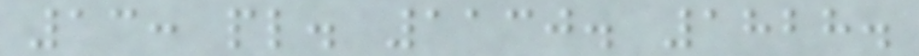13: pl. 1130. 1828.
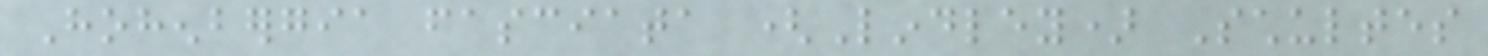Hohenbergia fasciata (Lindley) Schultes
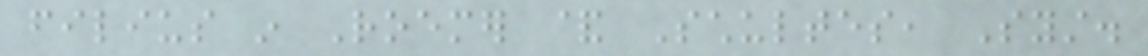filius in Roemer & Schultes, Syst.
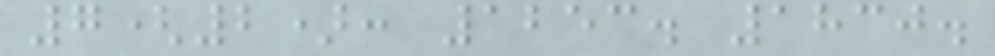7(2): 1253. 1830.
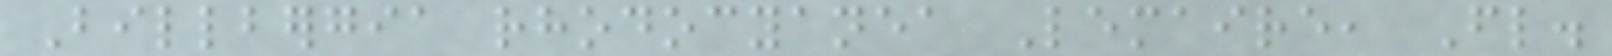Billbergia rhodocyanea Lemaire, Fl.
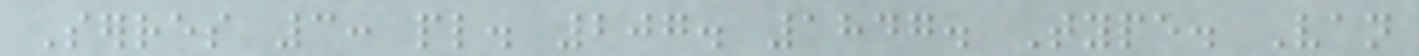Serres 3: pl. 207. 1847. Type. Van
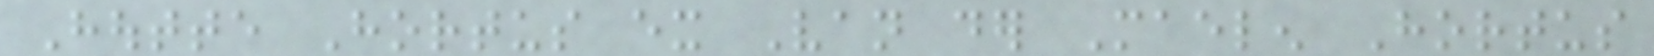Houtte Hortus ex Van der Maelen Hortus
